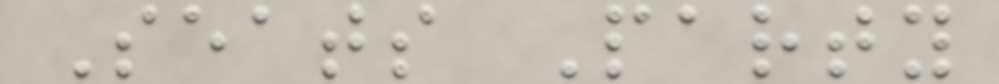Seats Party
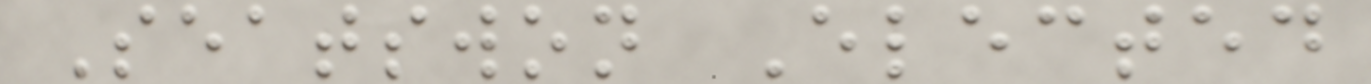Seatswon Elected
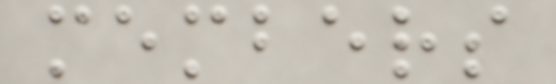members
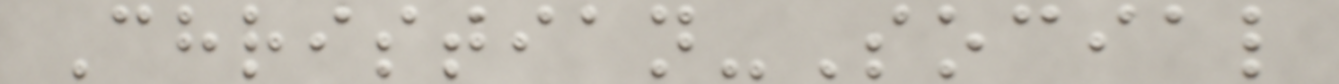Christian-Social
